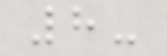8-
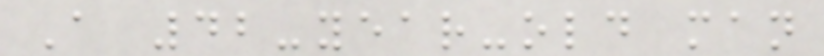A 42-year-old man
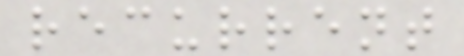recurrent
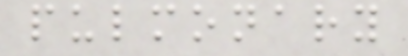pulmonary
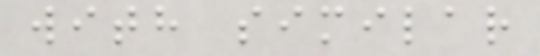with similar
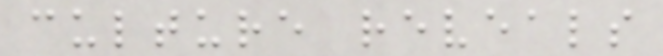culture reveals
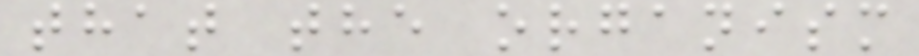that the organism
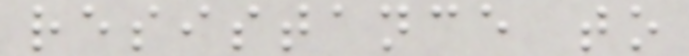resistance to
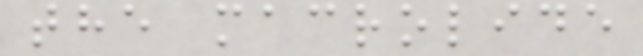the macrolide
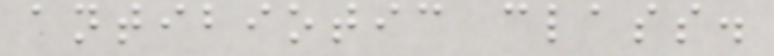antibiotic class.
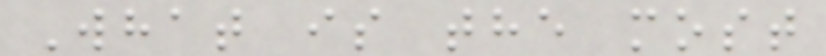What is the most
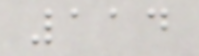114
